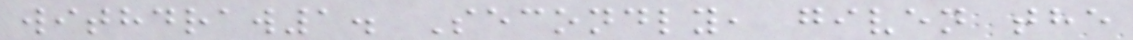withdraw1. Secondly, given the
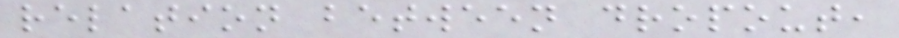relation between dropout,
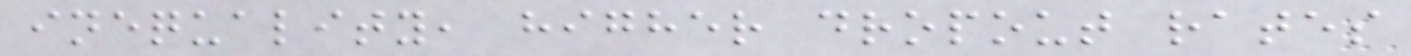inequality, higher dropout rates
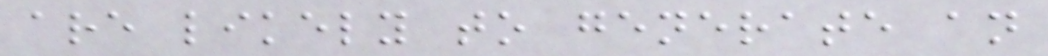are likely to generate an
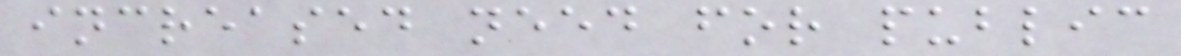increased need for public
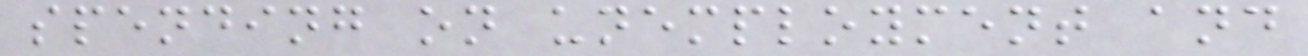spending on unemployment and
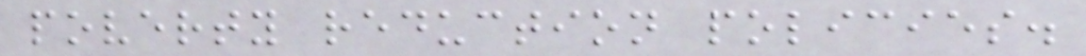poverty reduction policies.
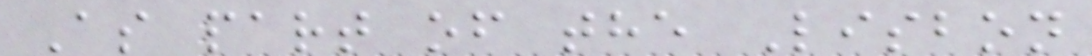As part of the Lisbon
